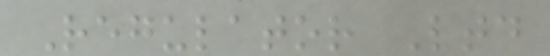Regulator Ltd
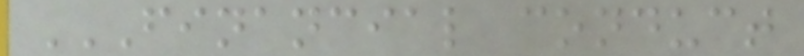FINANCIAL CONDUCT
